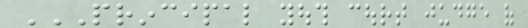PRINCIPAL YOUTH COURT JUDGE OF
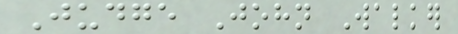Judge John Walker
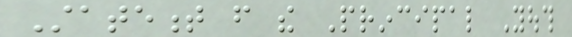Statement from the Principal Youth
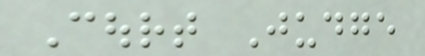Court Judge
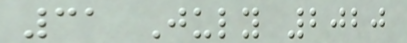31 July 2020
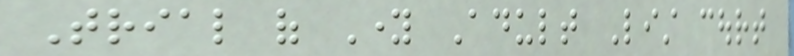Trial of Young Adult List court
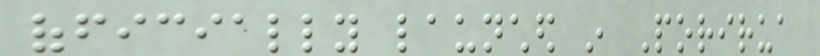officially launched in Porirua
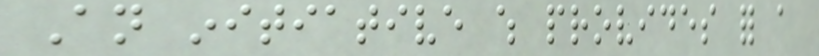An initiative which provides for a
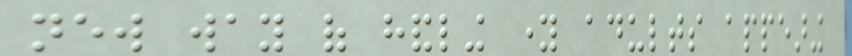new way of handling young adults appearing
